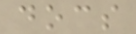docs
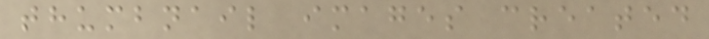thumbnail images created
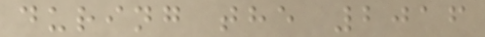during the 2016
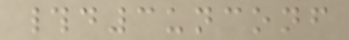#d3unconf
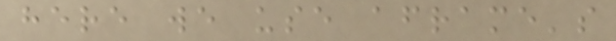here we use aframe's
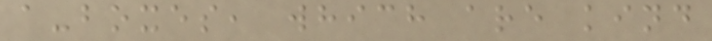a-boxes, which are kind
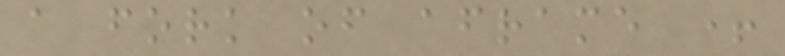a fork of aframe +
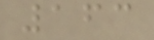163
